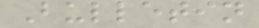Bulletin
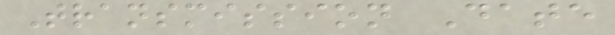Transmission Date
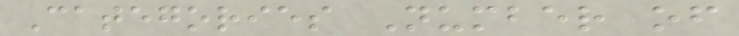Categories Number of
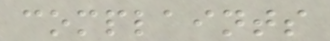complaints
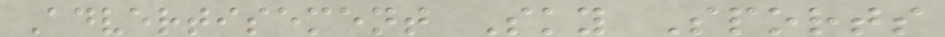Advertisement Sky Sports
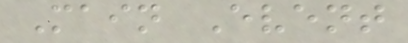Main Event
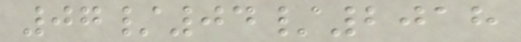07/04/2018
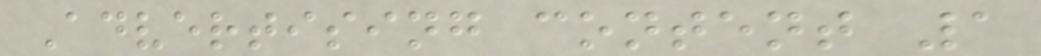Advertising content 1
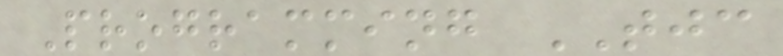Programming TJC
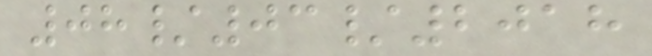08/03/2018
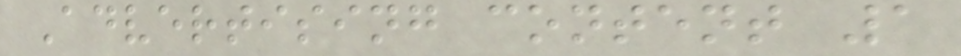Advertising content 1
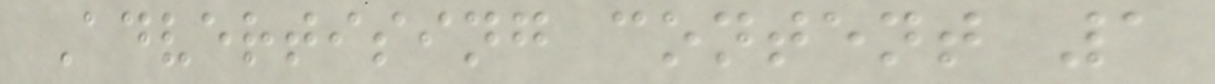Advertising content 1
